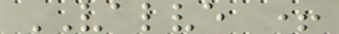VALVE +
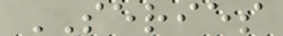SERIES
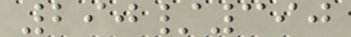290/390
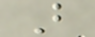B
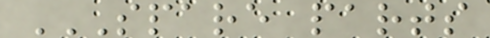SPARE PARTS
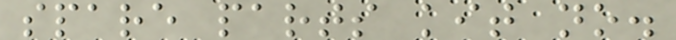spare parts kit no.
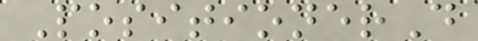PositionerD
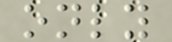only
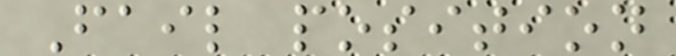Fail position
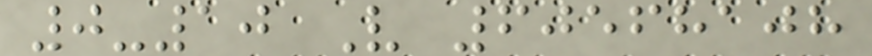0-10 V 60568108
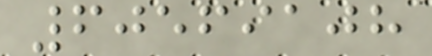60569108
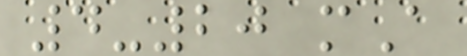4-20 mA
